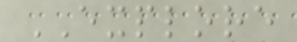EXPLORE
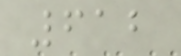612
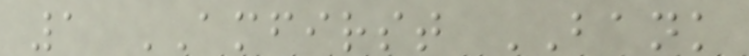1 AMFIRST BANK
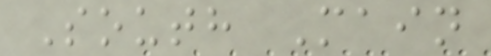South Main
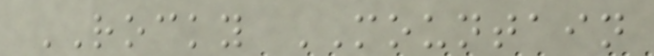ROCKY MOUNTAIN
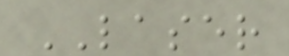LASER
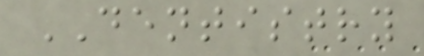DENTISTRY
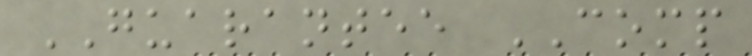GUARANTEE COMP
